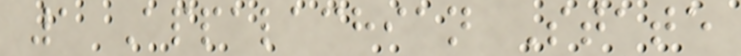1 Appalachian State
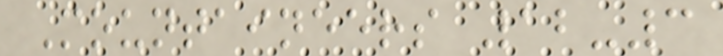Mountaineers 12-3
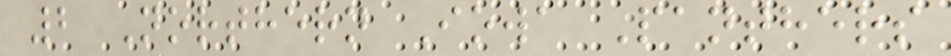2 Northern Iowa Panthers
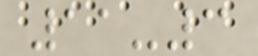11-3
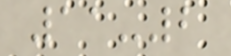11-2
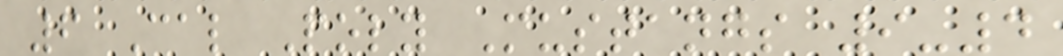6 Cal Poly Mustangs 9-4
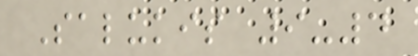Salukis 9-4
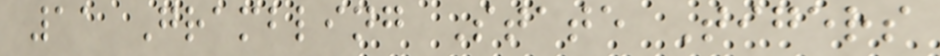11 Grambling State Tigers
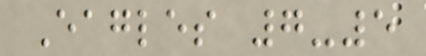Eagles 7-5
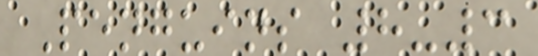Penguins 8-3
